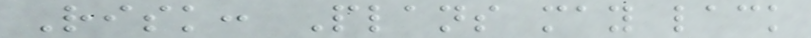Risk: Plans may lack
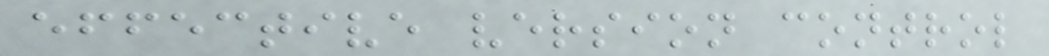effective version control
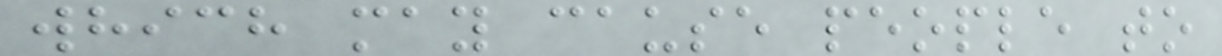which may cause people to
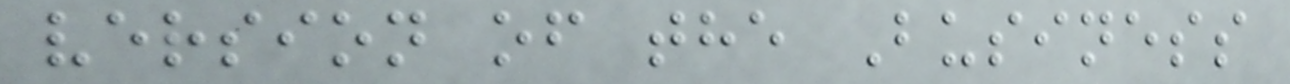version of the Business
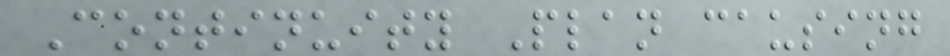Continuity Plan causing
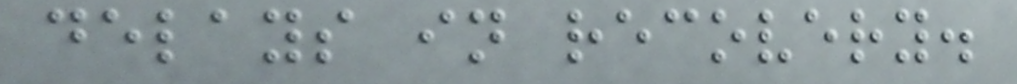delays in recovery.
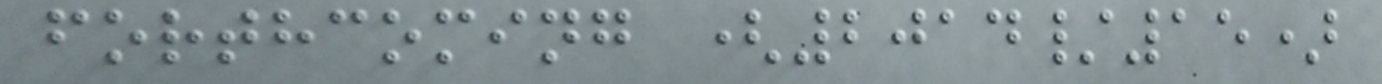forthcoming (2014/15)
